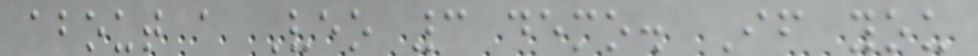about a Veo 3 demo. If you
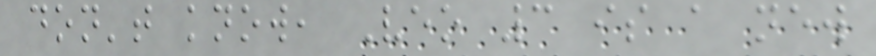don't know, Veo 3 is a new
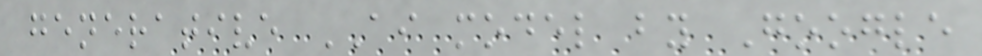generative AI model by Google
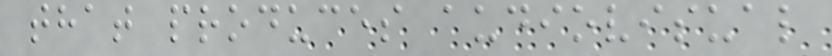that produces audiovisual
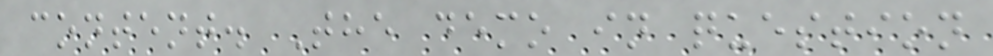content. The demo in question
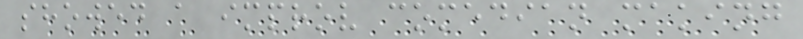showed a improv comedian making
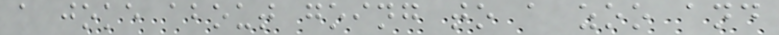a joke about going to a zoo and
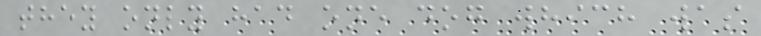they only had one dog which was
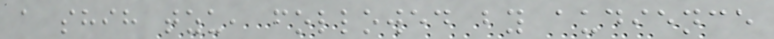a shih tzu, followed by audience
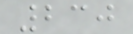230
